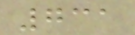731
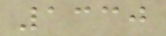1330
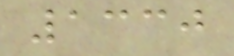1330
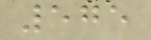575
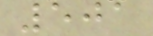501
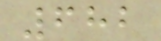682
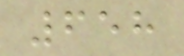658
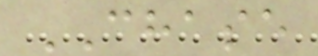CHASE
